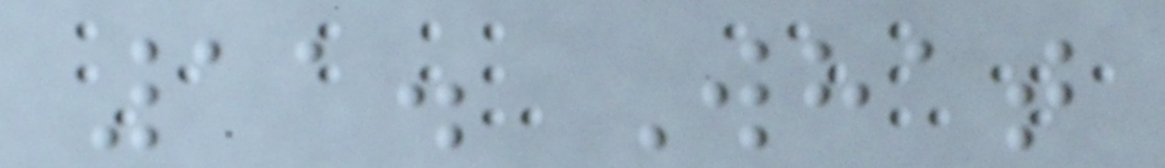11. What
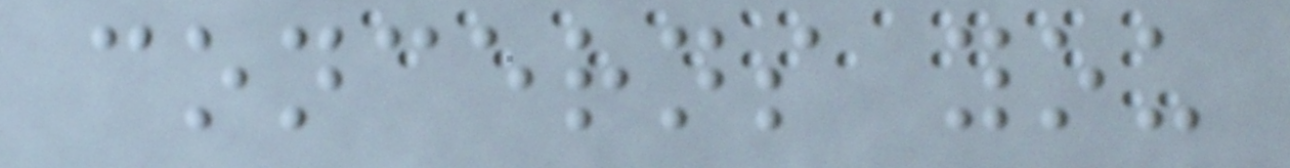concerns you
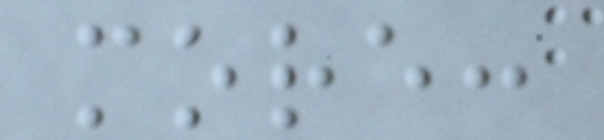more:
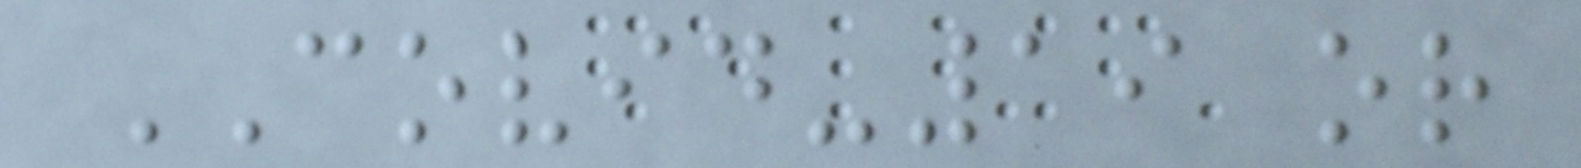COVID-19 or
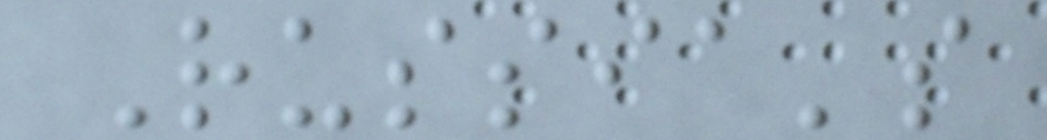Russia's
